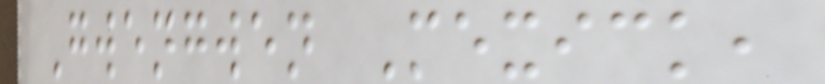Gwengwen Mexick,
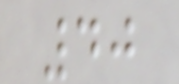40
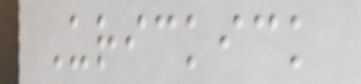Urickick
